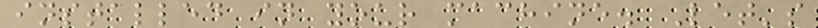installed in your machine. Let's
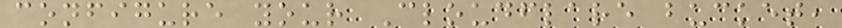configure your Cloudflare bucket,
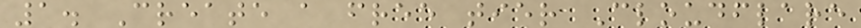1. Create a free tier Cloudflare
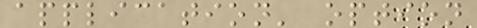application' option
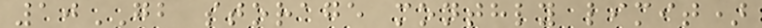10GB storage monthly limit)
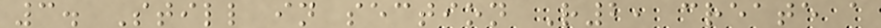3. Still in section R2, create a
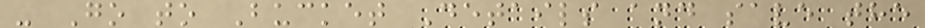- Go to Bucket Details and save the
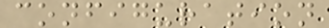configuration
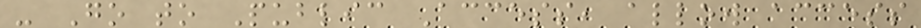- Go to Public Access, allow access
